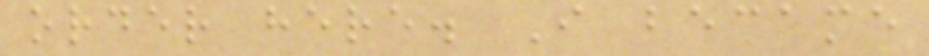order here. I became
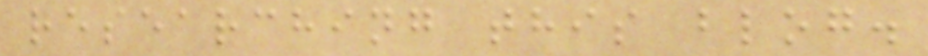researching this blog.
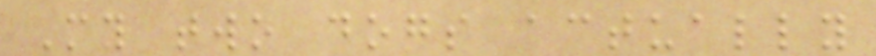My two dogs actually
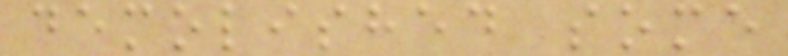demolished some
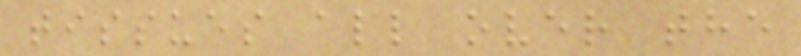tissues all over the
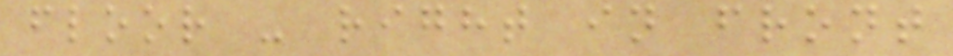floor - right in front
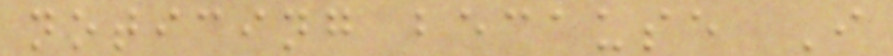noticing because I
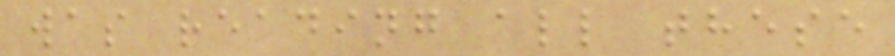was reading all these
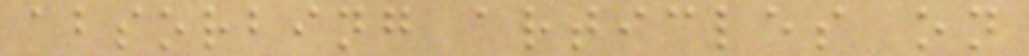absorbing articles on
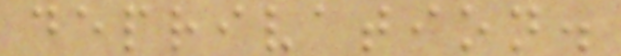deprivation.
